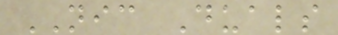NIC Duals
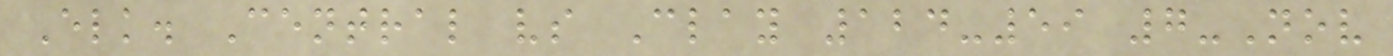Elk. Central vs Clay 124-59 7-Nov
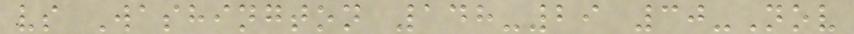vs Washington 148-29 30-Nov
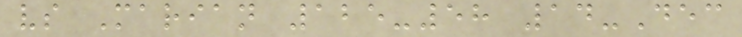vs Marian 125-58 14-Dec
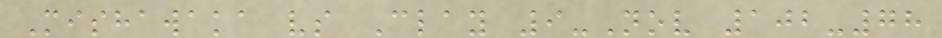Mishawaka vs Clay 9-Nov 102-78
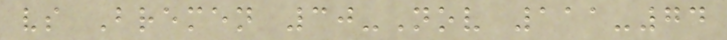vs Bremen 30-Nov 111-74
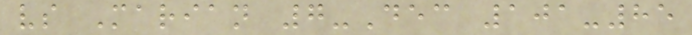vs Marian 7-Dec 101-85
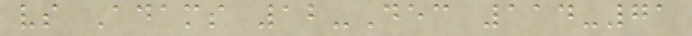vs Adams 12-Dec 114-71
